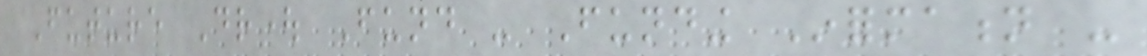Future Drought Fund - Funding Information -
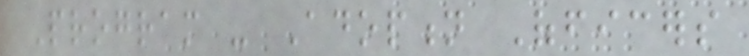Program - Adoption Officers
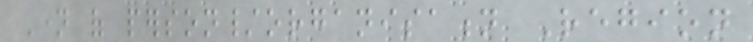Name of person/organisation Region
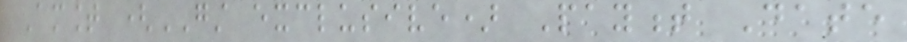Amount (GST exclusive) Payment Date
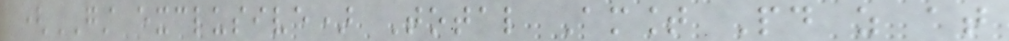(GST exclusive) Total Amount Paid as at
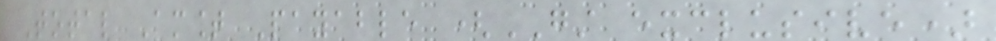Total Amount Payable (GST exclusive)
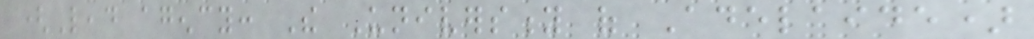(Lead agency: The University of Adelaide)
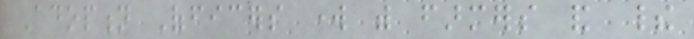Adoption Officers work with farmers and their
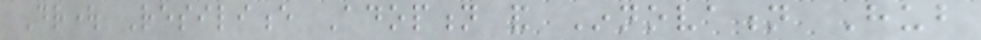Drought Resilience Adoption and Innovation Hub
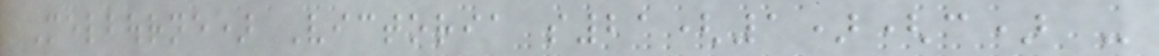Melbourne) Victoria s21(1)(c) -
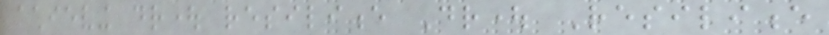achieving drought resilience Drought Resilience
